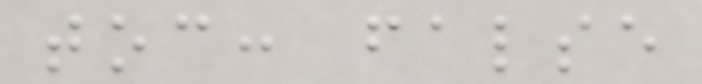toc: false
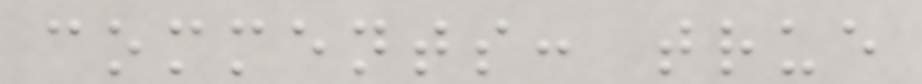comments: true
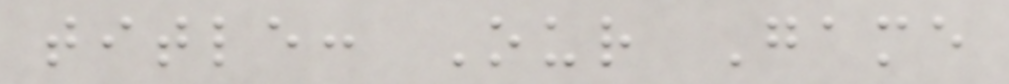title: Our Game
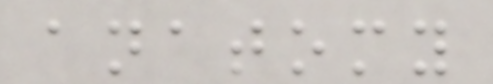anatomy
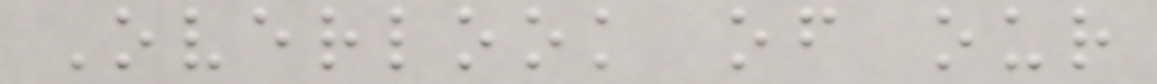Overlook of our
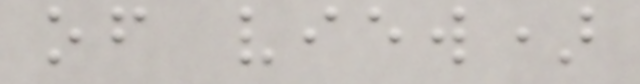of view)
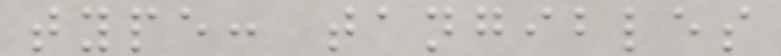type: tangibles
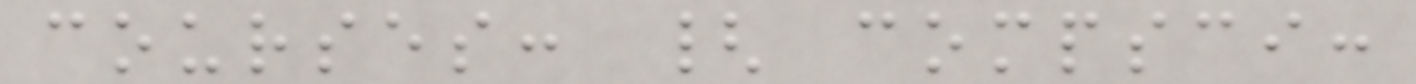courses: { compsci:
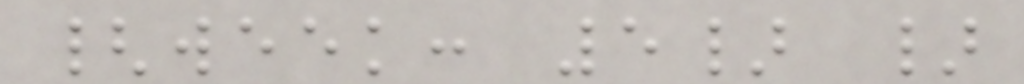{week: 5} }
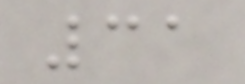31
